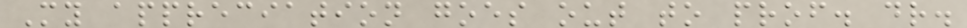My appreciation goes out to prof. dr.
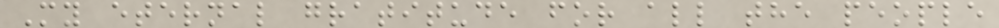My eternal gratitude for all the people
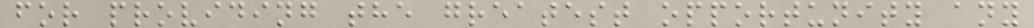for providing the greatest opportunity any
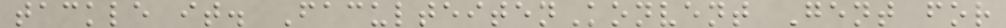tackle it. FaculteitenKonvent Gent for
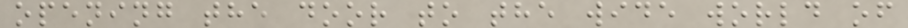opening the door to the wide world of
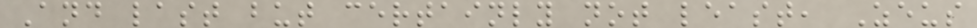And last but certainly not least, Zeus
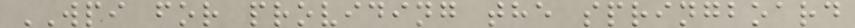WPI for providing the springboard
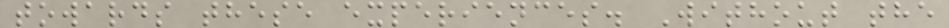towards these experiences. Without the
